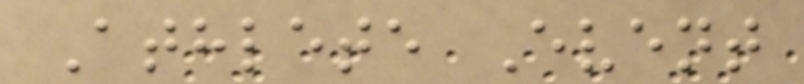Athlete Event
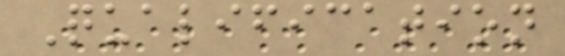Qualification
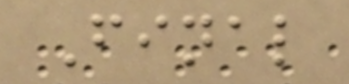Final
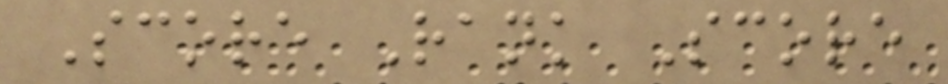Score Rank Score
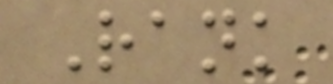Rank
